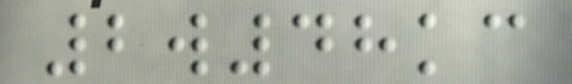2w48kc
